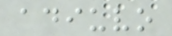adiuvo
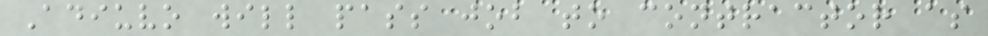Adiuvo will pass job to contractor as
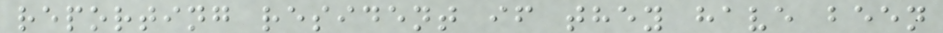reporting resident if they have been
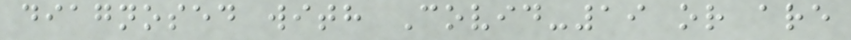diagnosed with Covid-19 or are
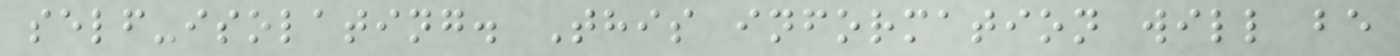self-isolating. This information will be
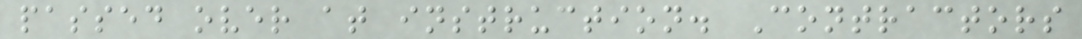passed over at instruction. Contractors
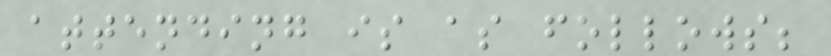attending is as follows;
